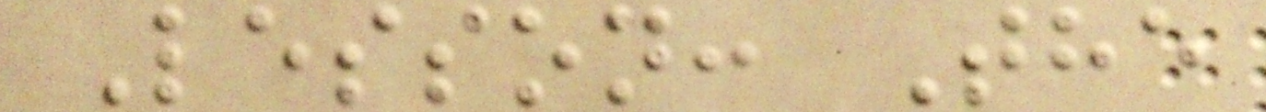Lesson: The
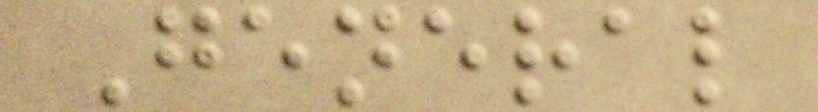General
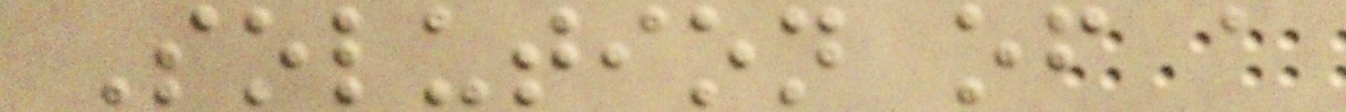Solution of a
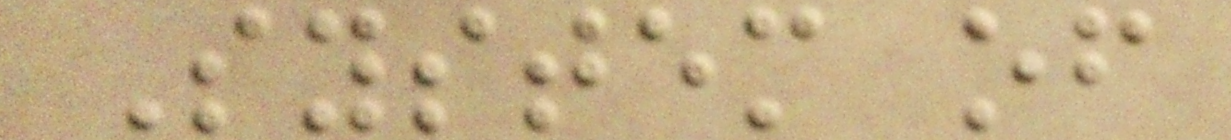System of
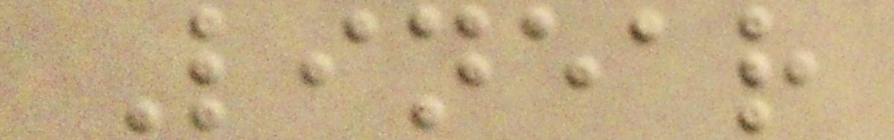Linear
